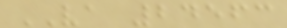VA 24563
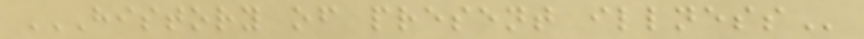HISTORY OF PRESENT ILLNESS
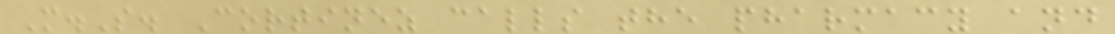M.S. Cortinez calls the pharmacy and
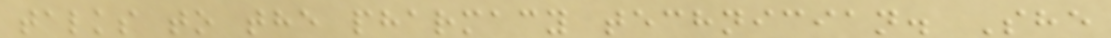talks to the pharmacy technician. She
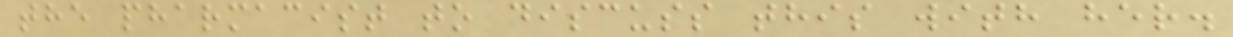the pharmacist to discuss this with her.
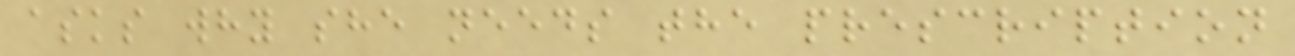asks why she needs the prescription
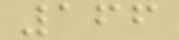166
